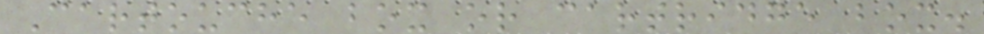Cartouche box or cartridge box.
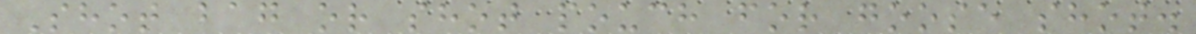Shot bag or shot pouch for goose shot.
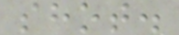shot.
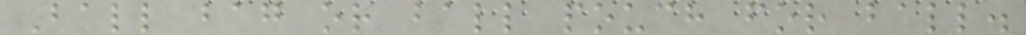Ball bag or ball pouch for ball.
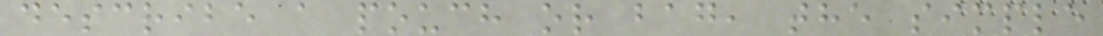describe a pouch or bag, the simple
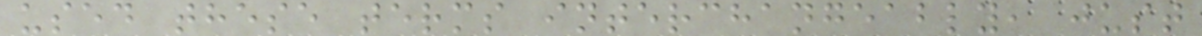used these terms interchangeably, just
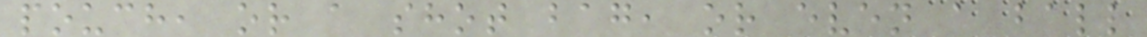pouch, or a shot bag, or even a ball
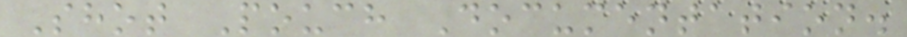Shot Pouch Documentation.
